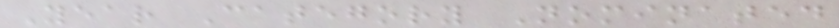Year Category Nominated
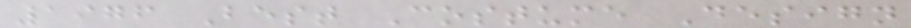1976 Best Costume Design
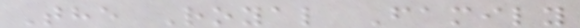The Royal Family
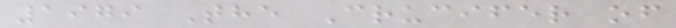1979 The Crucifer of
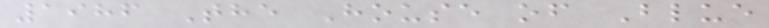1986 The House of Blue
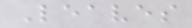Leaves
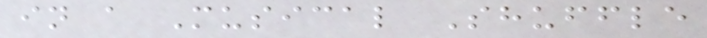in a Musical Shuffle
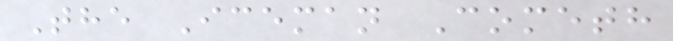The Iceman Cometh
